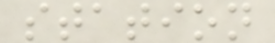station
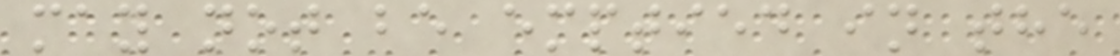may not be emptied in the
